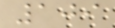109
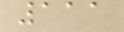111
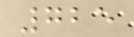725
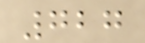727
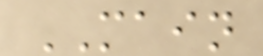MAIN
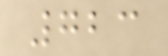723
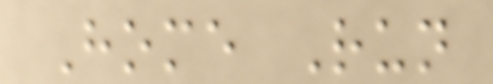Home Run
